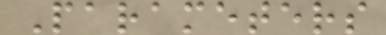Parameters
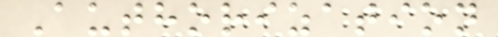Authorization
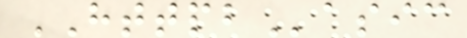HTTPBasic
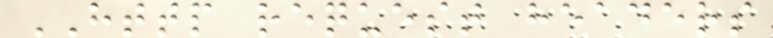HTTP request headers
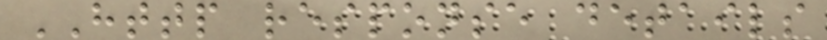HTTP response details
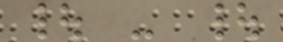| - |
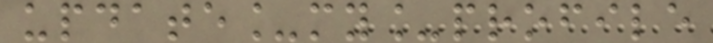update_my_profile
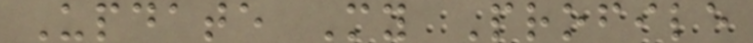Update My Profile
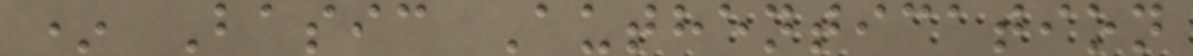* Basic Authentication
